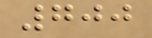700
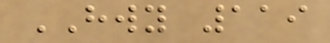HWY 119
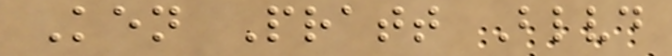Ken Pratt Blvd
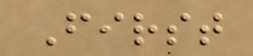First
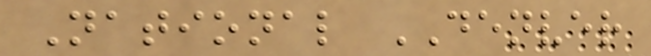National DENVER
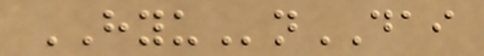HYUnDAI
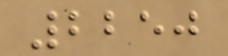2250
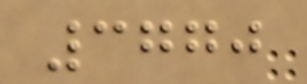3770
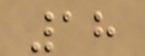18
